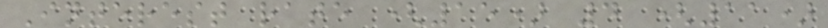Interest rate (15) 4 (11)
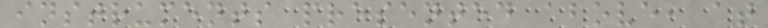instruments presented above, at
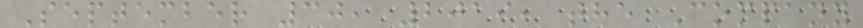September 30, 2019, the Company
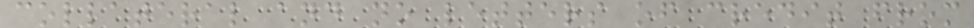collateral and no letters of credit from
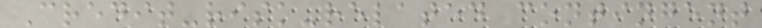Credit-risk-related contingent
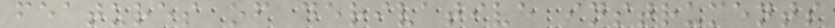features of derivative instruments
